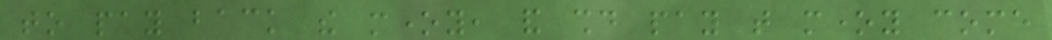to pay back the money, and should pay that money come
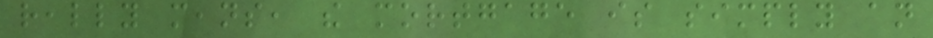really means, the mortgage is simply an
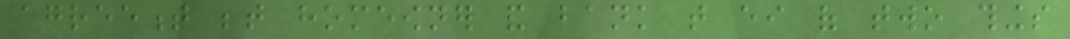agreement between homeowner and bank that either of two things
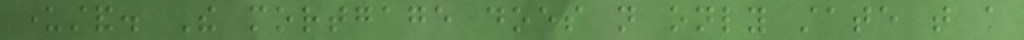understand. The mortgage does not only state that a
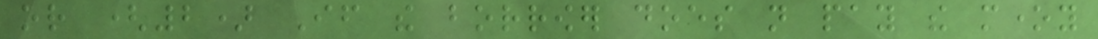or (2) If the borrower does not pay the money
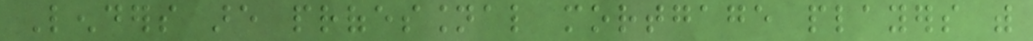Lenders are professional mortgage players with
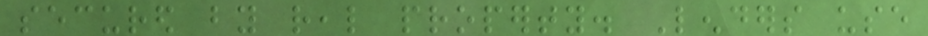secured by real property. Lenders use
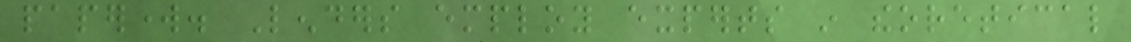paperwork. Lenders employ experts in theoretical
